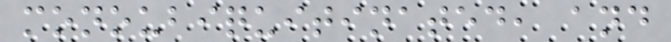monoubiquitinated, and
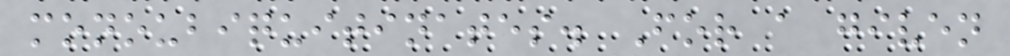monoubiquitinates. For a given
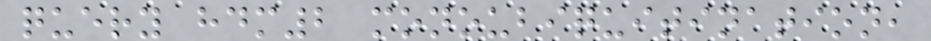query hdm2 monoubiquitination,
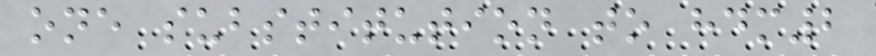one substitution to hdm2
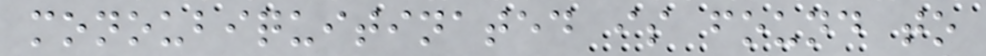monoubiquitinated is found to
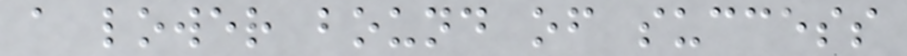a lower bound of success
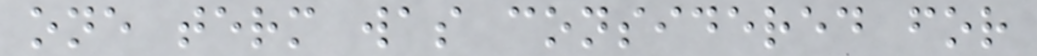one term was considered for
